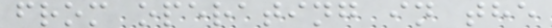from operating in the
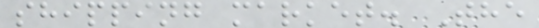shipping market. The
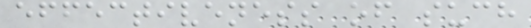effectiveness of such
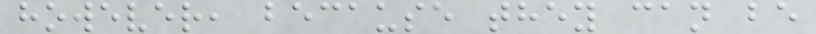however, because they can be
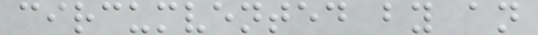circumvented by an
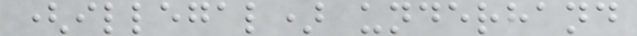(illegal) underhand
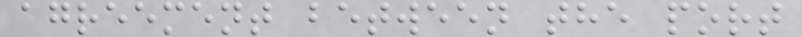agreement between the port
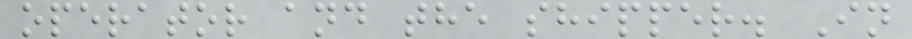operator and the shipper. In
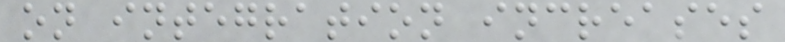on integration increases
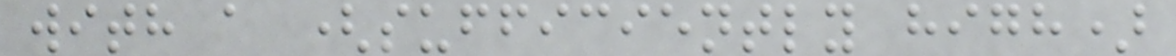with a (sufficiently high)
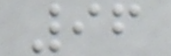96
